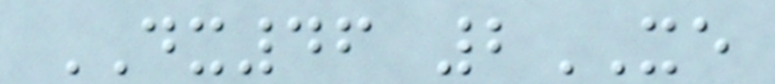DX46 2XE
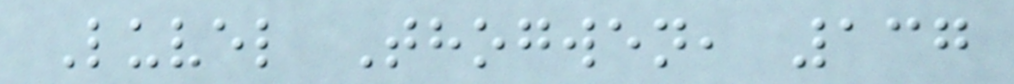Luvel Thogwen, 137
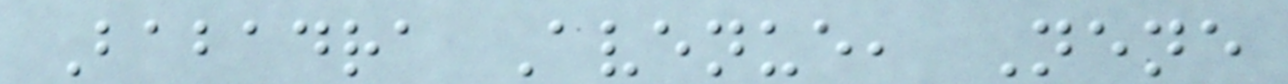Babadra Avenue, Nene
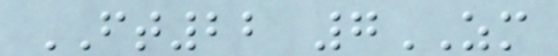FT22 7ZM
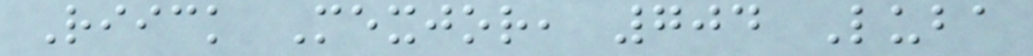Riick Mexjor, 704 Luba
